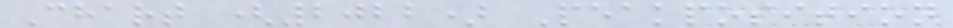Chart (2022) Peakposition
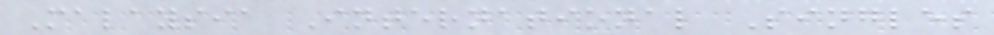Malaysia International Singles
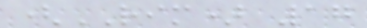(RIM) 17
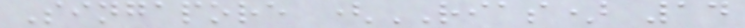Singapore (RIAS) 14
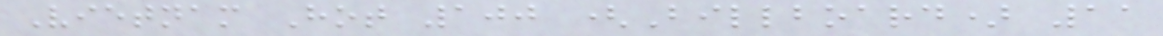Vietnam Hot 100 (Billboard) 11
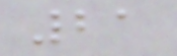21
